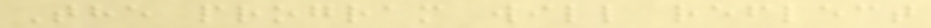The program will reflect
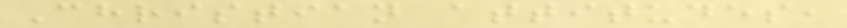Christian attitudes,
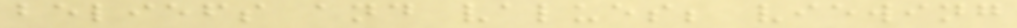beliefs and values; viewing
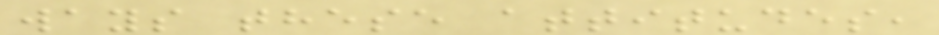ways these attitudes,
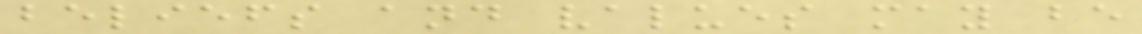beliefs and values may be
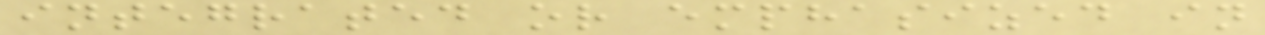integrated or emphasized in
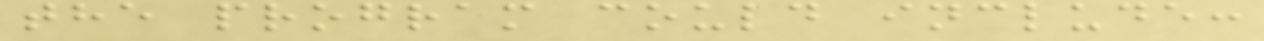the program could include:
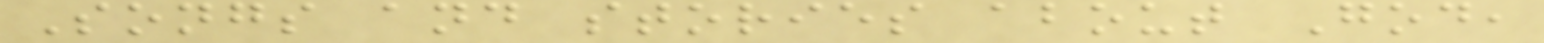Songs and stories about God,
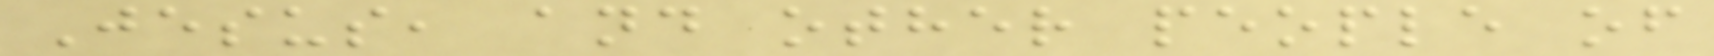Jesus, and other people of
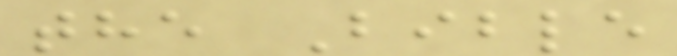the Bible
